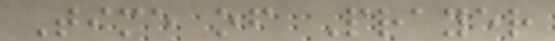Time of Prayer
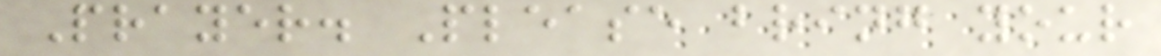Prayer. Please bring your
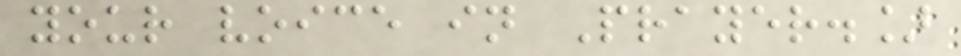your voice in Prayer.]
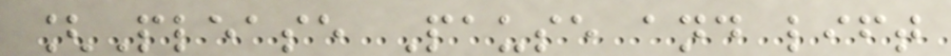[Please Pause and lift
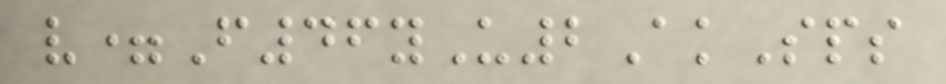v=F46yU2AkSps
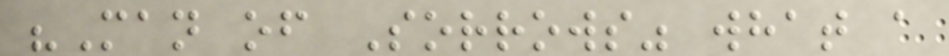"Man of Sorrows" what a
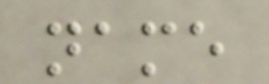name
